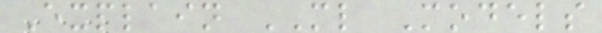Explain ML Models
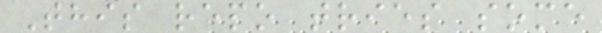This repo tries some
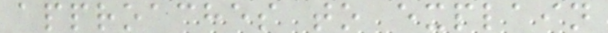approaches to explain
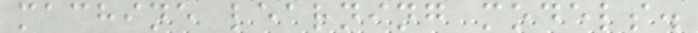machine learning models.
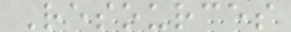Resources
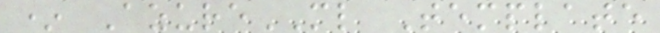* AzureML Template
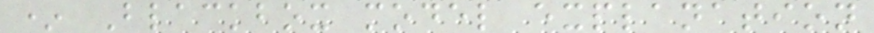* Blackbox model explanation
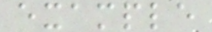example
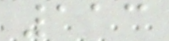113
